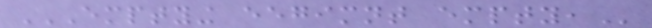EMPTYING EEGIMNT EMPTY,
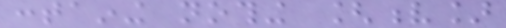containing nothing [v]
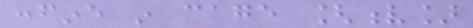confine in cage [v]
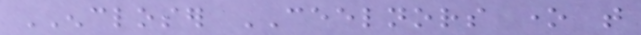ENCLOSER CEELNORS one that
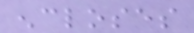encloses
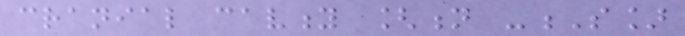cranial cavity [n -S]
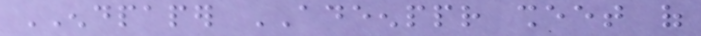ENDPAPER ADEENPPR sheet of
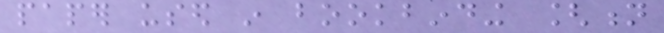paper used in bookbinding [n
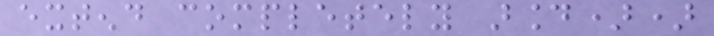extend completely around))
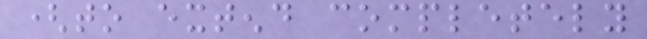(to extend completely
